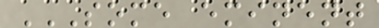SOME EMINENT
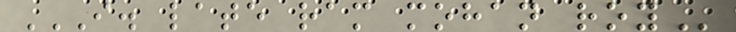I. LATE RAM MOHAN ROY
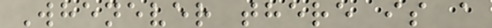Whenever there is a
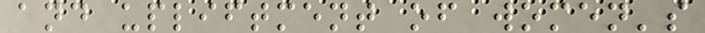and upliftment of women's
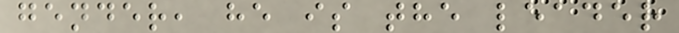gender, he is the leader
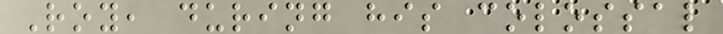Roy, during his colossal
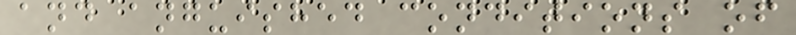and anguished conditions of
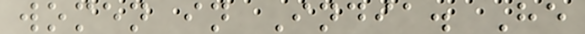women in India. He
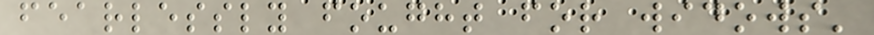fearlessly fought for widows'
